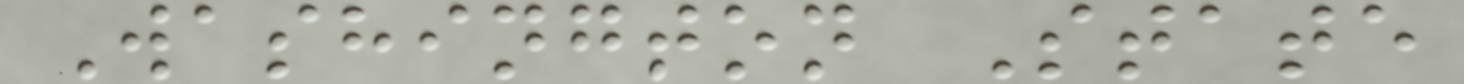Washington State
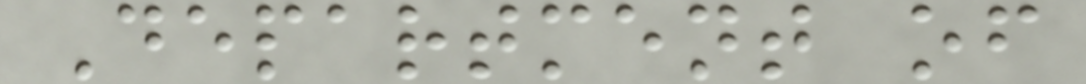Department of
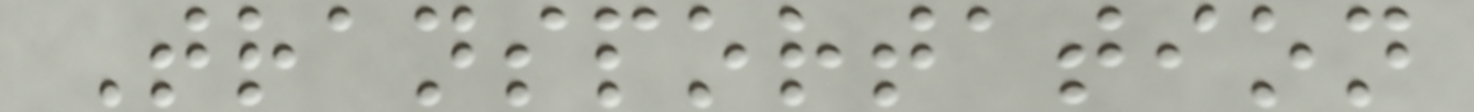Transportation
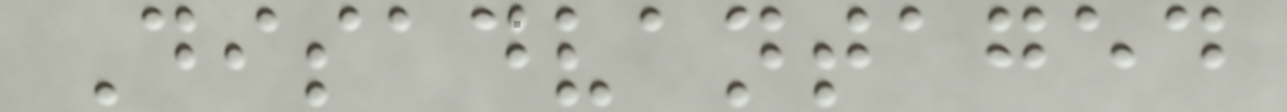Disadvantaged
